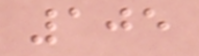105
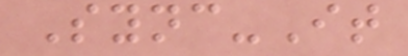Sync-It
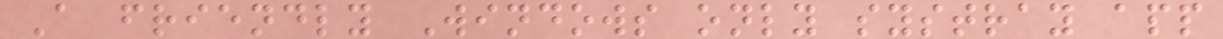A friendly Windows only systray app
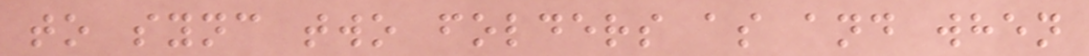to sync two folders as and when
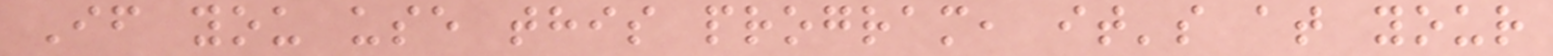If you use this program, it's at your
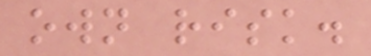own risk.
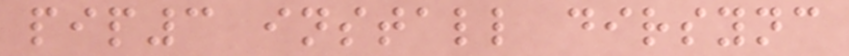pip3 install dirsync
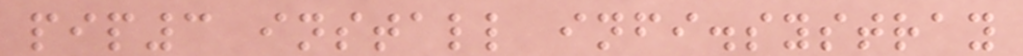pip3 install infi.systray
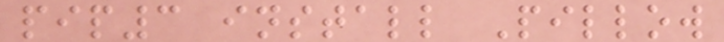pip3 install Pillow
